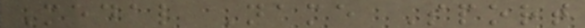Medal Name Sport
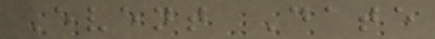Event Date
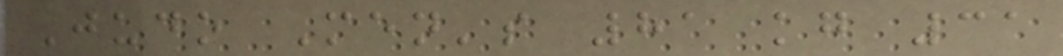Judo Men's 81 kg 31
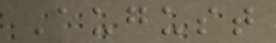August
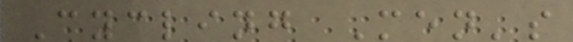Cycling Men's
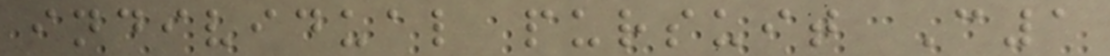individual pursuit C1
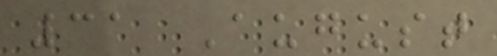31 August
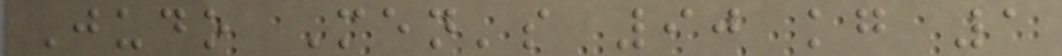Judo Men's 90 kg 1
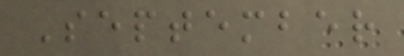September
